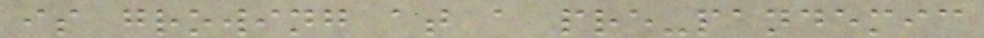is growing at a pre-pandemic
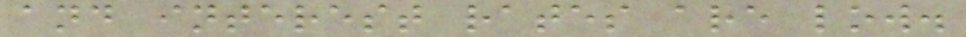and interest rates are low.
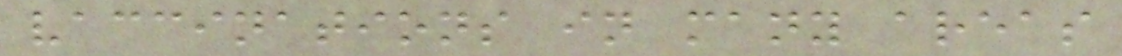vaccinations in many areas
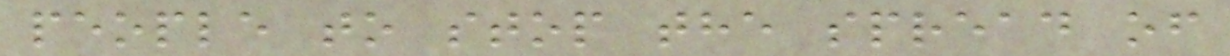people to stop the spread of
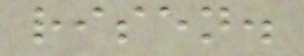risen.
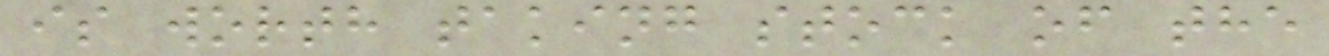is worth taking stock of the
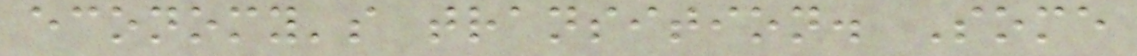economy's transition. Some
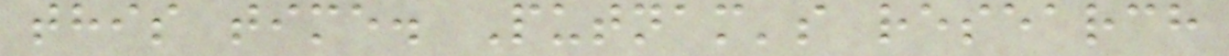this time. Putnam's research
